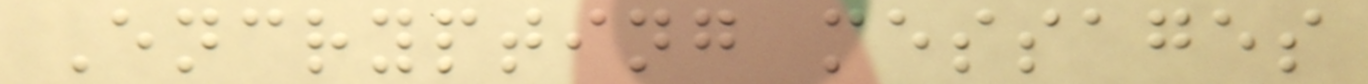Encrypting messages
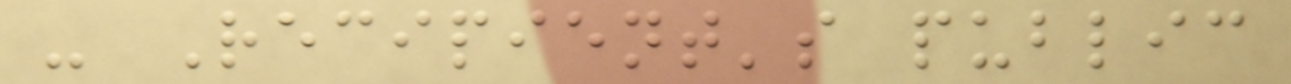- Recipient's public
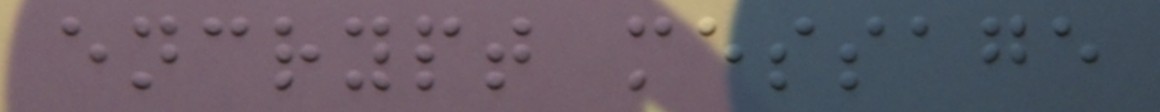encrypt message
